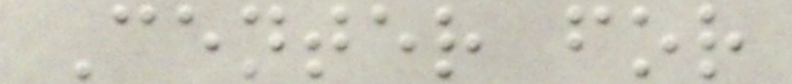Center for
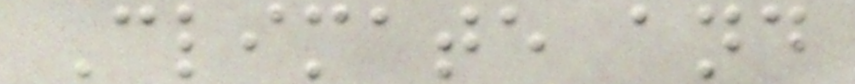Climate and
